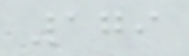179
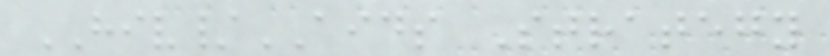HIV/AIDS Strategy
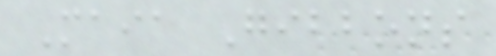Maia Gibbons
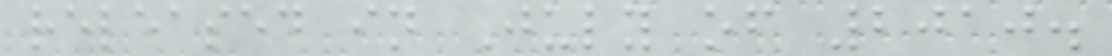released in July of 2010.
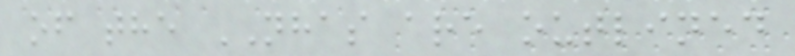of the NHAS are outlined
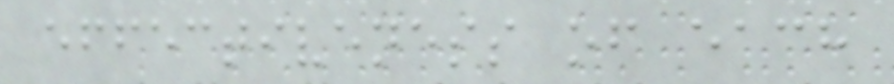effectiveness of each
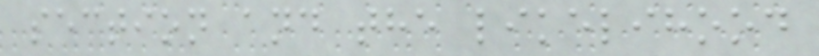section and the likelihood
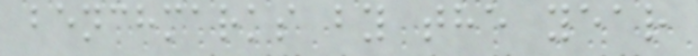benchmarks by the year
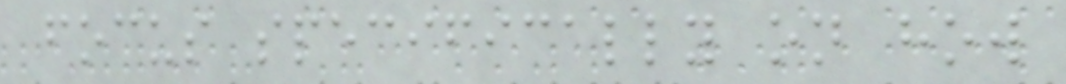focus specifically on how
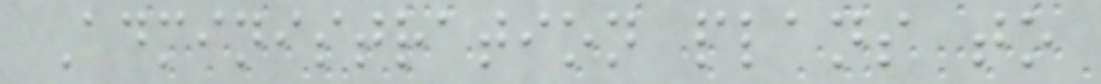Administration plans to
